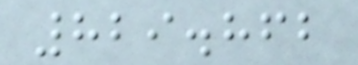829.862
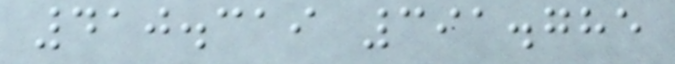410.319 391.785
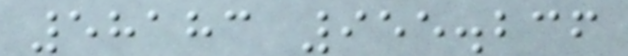58183 955.236
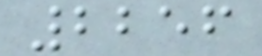2256
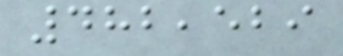482,529
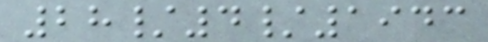28/4/1943
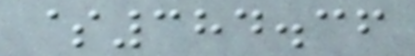$384.36
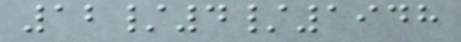12/4/1948
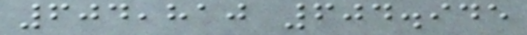604,810 604.945
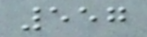557
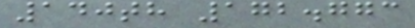140th 172.773
